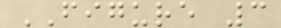FIGURE 3
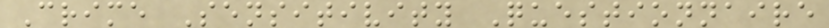Crime Sensitivity Questionnaire
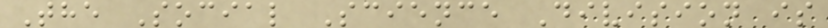The Social Science Division is
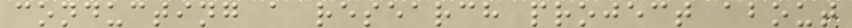conducting a research project about
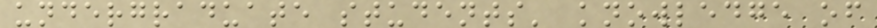undergraduate students' knowledge of
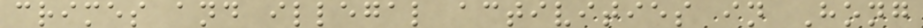crimes and illegal activities in Hong
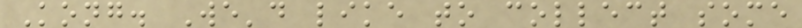Kong. We'd like to collect some
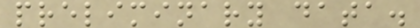preliminary data.
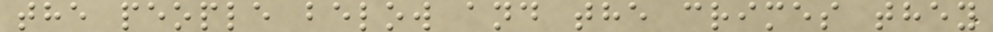the people below and the crimes they
